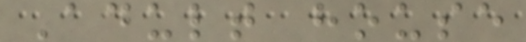Adult house
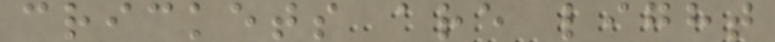crickets are light
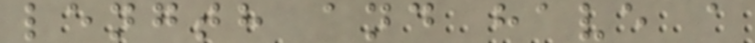length and have a
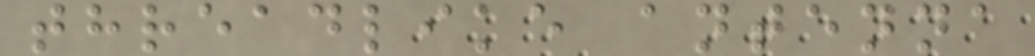threadlike antenna
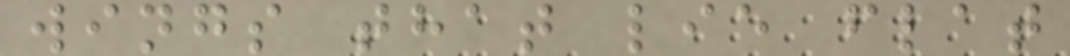wings that lie flat
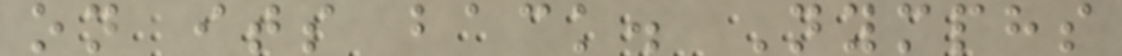on its back. Nymphs
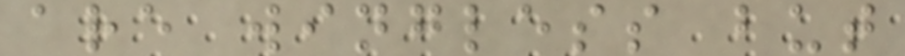are wingless but
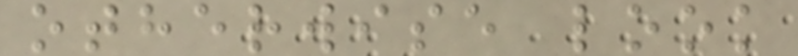otherwise look
